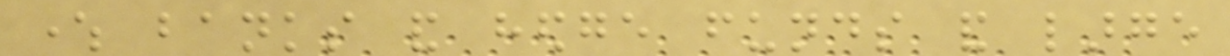where banks and hedge funds and large
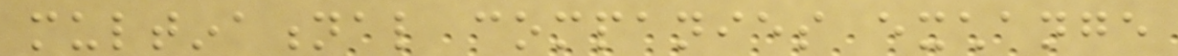multinational companies exchange
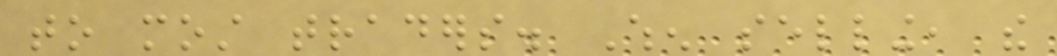to most traders. When selling, the
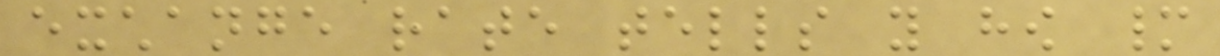exchange rate tells you how many
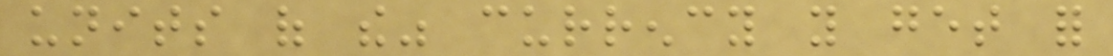units of the" currency you get for
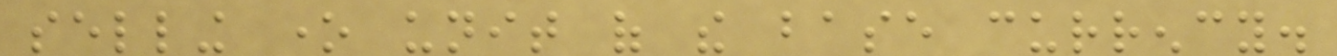selling one unit of the base currency.
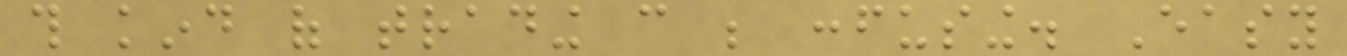this kind of trading can be confusing. Easy
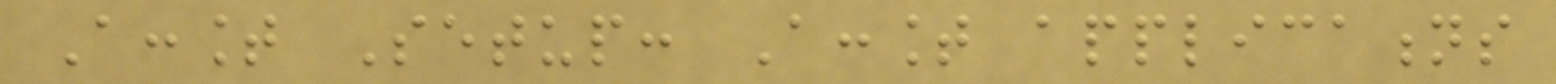Account Setup: Account applications
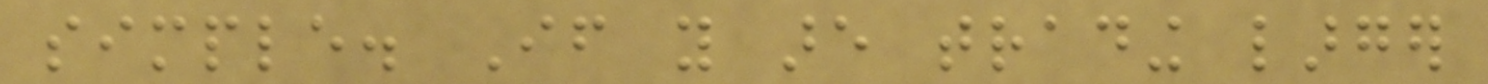simple. If you are trading larger
